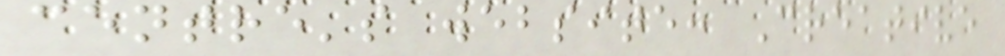centre's website: Creative
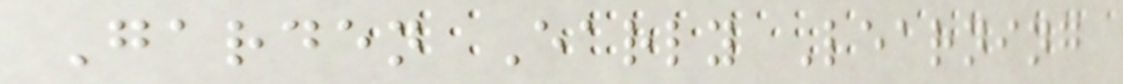Garden Early Learning
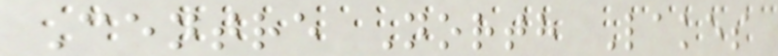Centre North Lakes
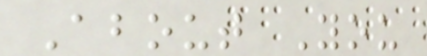About You
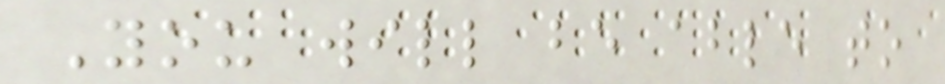You will be able to
